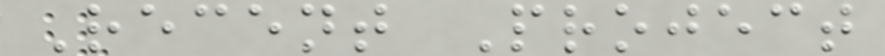Recent Project
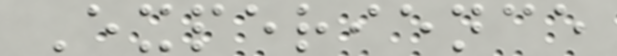Experience
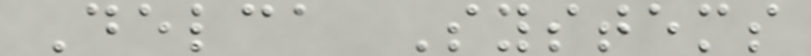Delca Systems
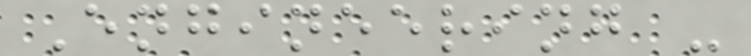Engineering -
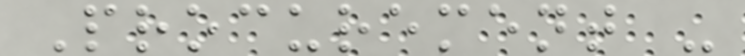Procurement -
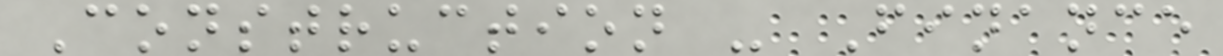Construction - Finance
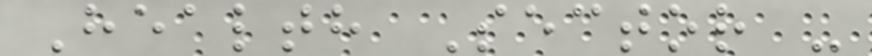Health Sector -
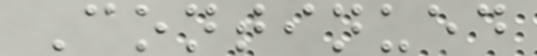Continued
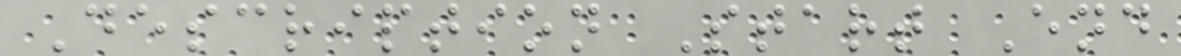Description Start End
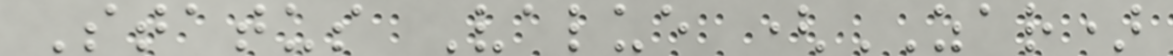Status Value (ZAR)
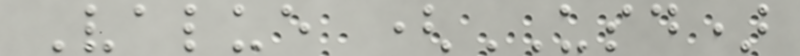Value (USD)
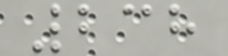238
